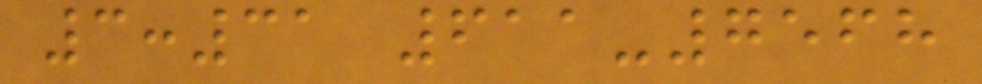3:31 611-7568
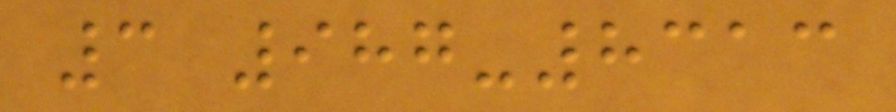3 987-8313
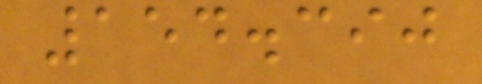154.390
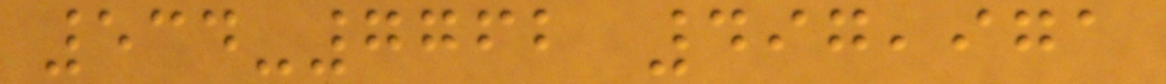534-7762 497,971
